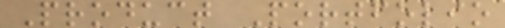Product Portfolio
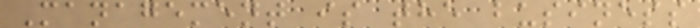Management is the business
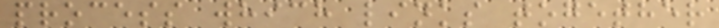process which links together
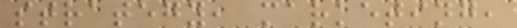strategy, marketing,
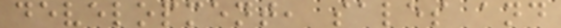development, sales and
